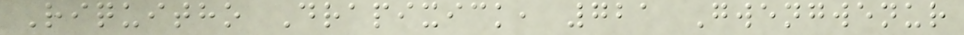Riquitho Drapixick, 721 Gwengwenur
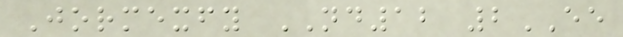Jormexfy ND12 2EE
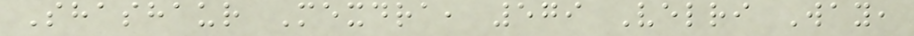Shashaur Mexdra, 579 Velri Way,
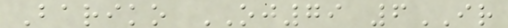Bariko OJ79 6IR
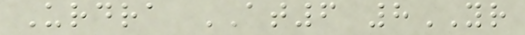Urdra AT6 8YR
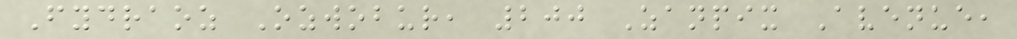Fydraoz Ozwobur, 200 Zanpix Avenue,
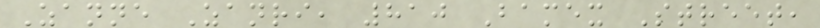Zanne Zanri, 810 Bamex Street,
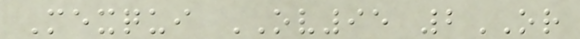Mexqui OV95 2OR
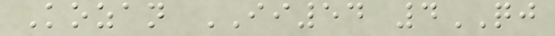Kozan II54 4QJ
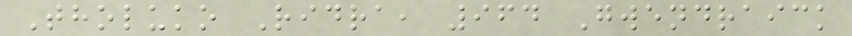Tholuko Ridra, 964 Gwendraick
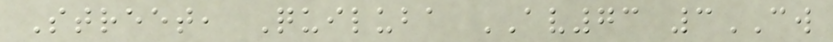Street, Quiluba AV73 3CW
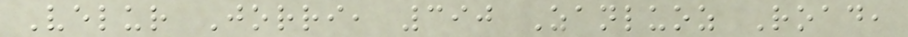Velur Jorri, 390 Zanluoz Road,
